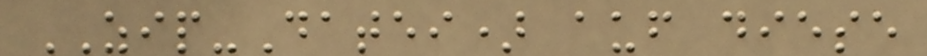ZIP-Datei) auf diese
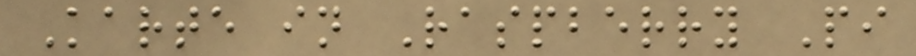Karte in Raspberry Pi
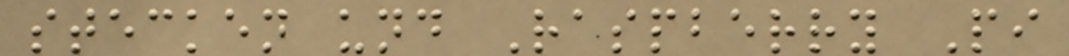stecken und Raspberry Pi
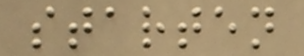starten
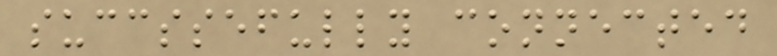succssefully connected
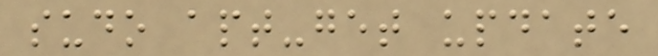sudo apt-get update
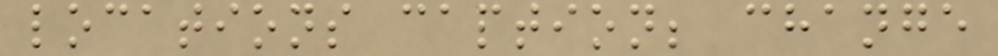locations caption; change
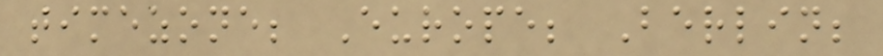timezone; Europe; Berlin;
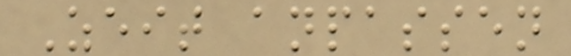Zeit anpassen
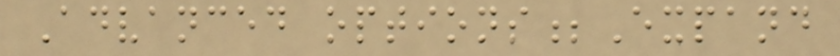Advanced options;Expand
